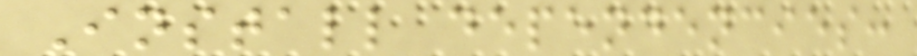Install dependencies:
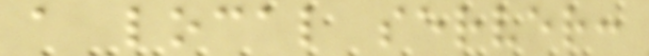a local server:
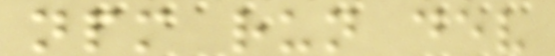npm run dev
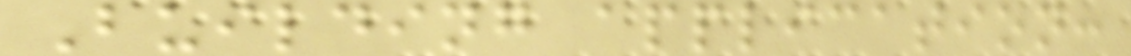Building application:
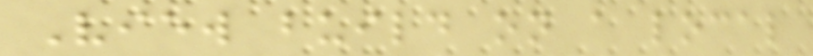View build on a local
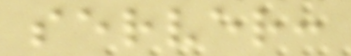server:
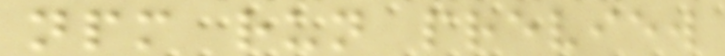npm run preview
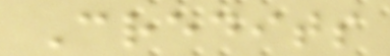Credits
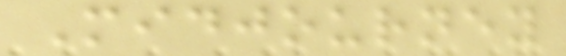Midjourney
